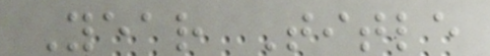Year Title
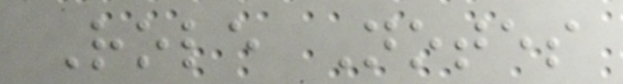Role Notes
